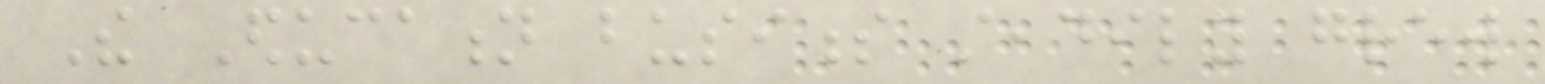The Education business steadily grew
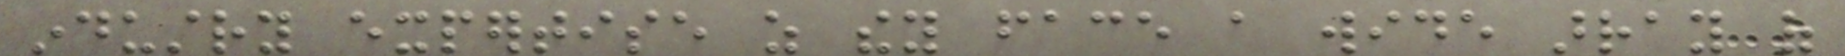industry expertise as they face a wide array of
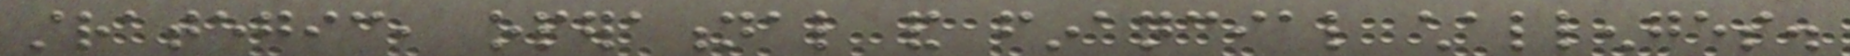strategic, operational and financial challenges.
